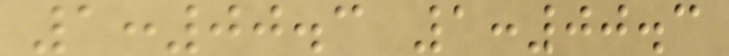1:00.3 1:00.3
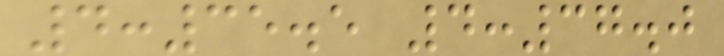4:35.5 4:37.0
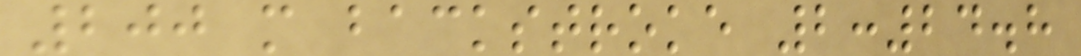200 m backstroke 2:24.8
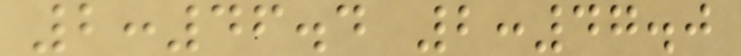2:46.4 2:47.0
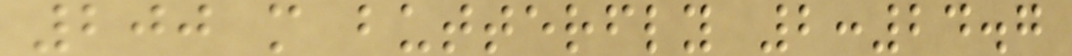200 m butterfly 2:24.7
